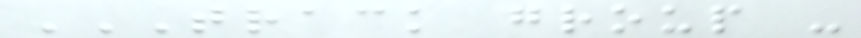TRACK GROUP -
